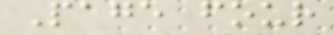Page four
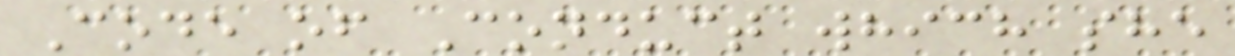Code of Conduct which she
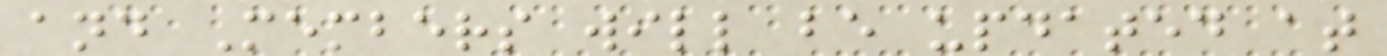and Members will be updated at
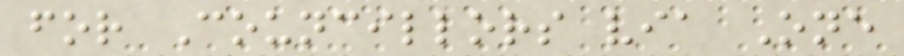for Councillors via One
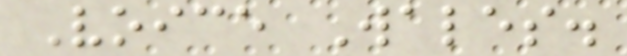Voice Wales.
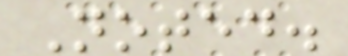Noted.
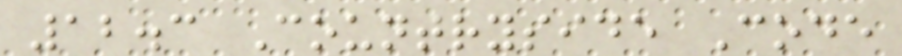12.3 Countryside Code
